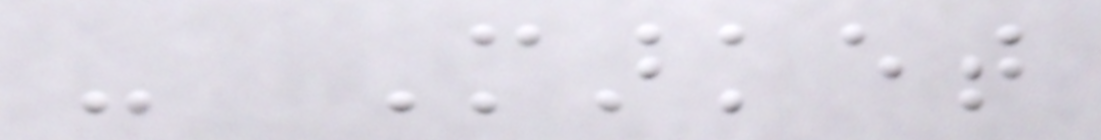- Market
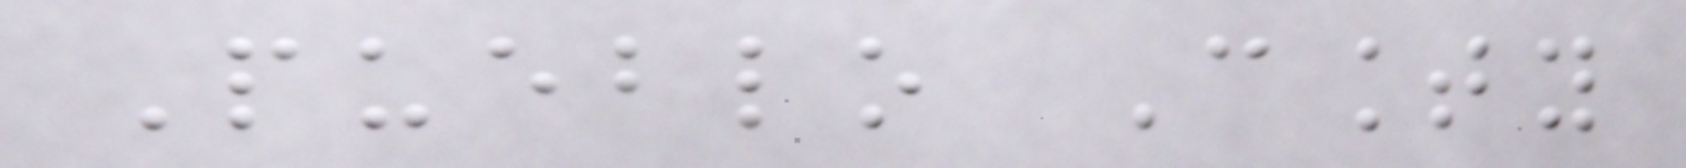Pueblo County
